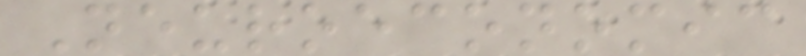Neuroeconomic
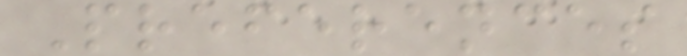Preferences
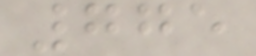775
